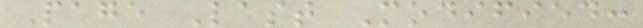Page Last Modified:
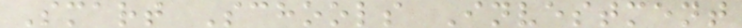Smart Schools Investment
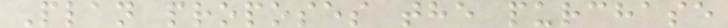Plan proposes the purchase
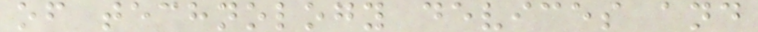of technology devices and
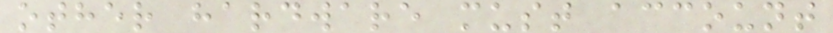other hardware must account
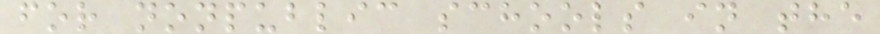for nonpublic schools in the
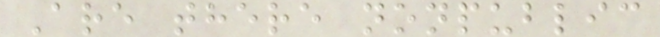Are there nonpublic
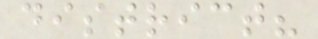district?
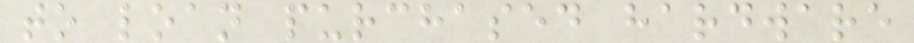to loan purchased hardware
